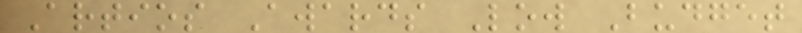Artios Awards Low Budget
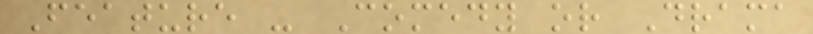Feature - Comedy or Drama
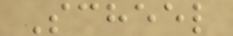Scheel
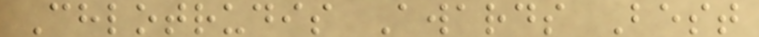Chlotrudis Awards Best
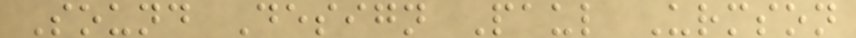Sound Design Paul Urmson
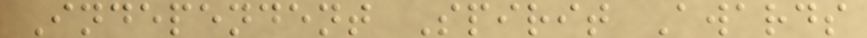Independent Spirit Awards
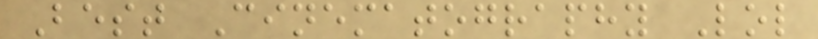Best Cinematography Lol
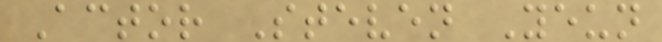Actor Steven Yeun
